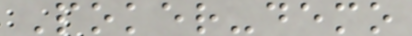Poker-demo
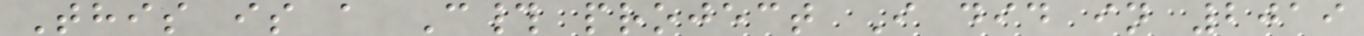This is a C# project I did in 2019
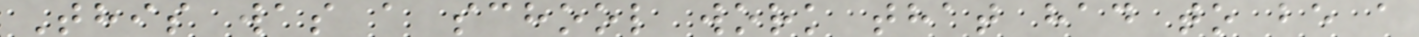This was a school work that had to be a
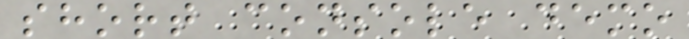short console demo
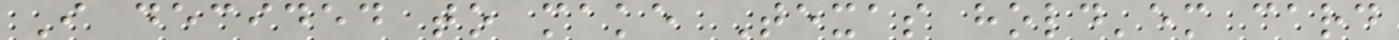I decided to make Texas hold'em card
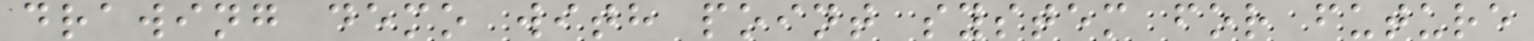drawing demo with point system for future
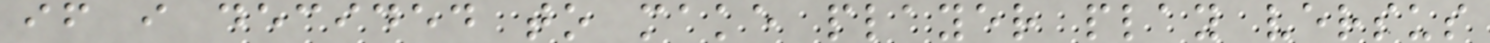if i decided to make player play versus
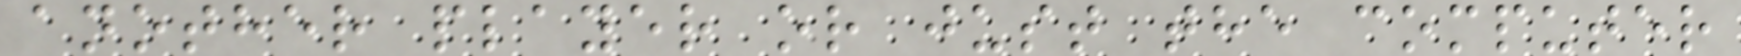another player or just the computer
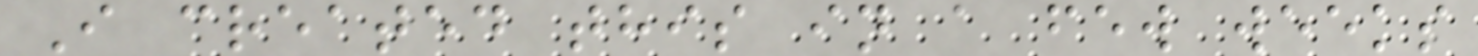I created this in a few weeks
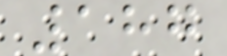187
